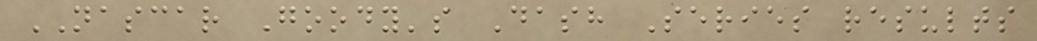NASCAR Goody's Dash Series results
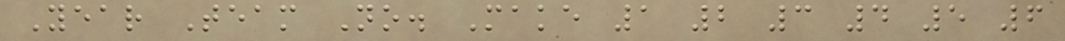Year Team No. Make 1 2 3 4 5 6
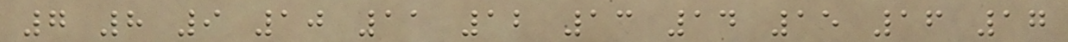7 8 9 10 11 12 13 14 15 16 17
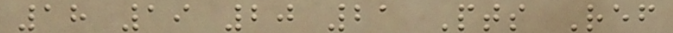18 19 20 21 Pts Ref
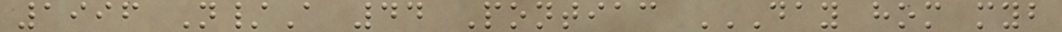1996 N/A 44 Pontiac DAY HOM MYB
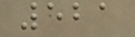521
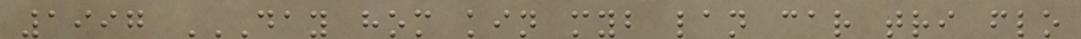1997 DAY HOM KIN MYB LAN CAR TRI FLO
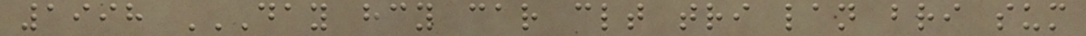1998 DAY HCY CAR CLT TRI LAN BRI SUM
